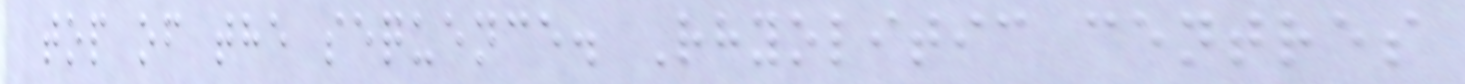top of the sequence. Rhyolitic centres
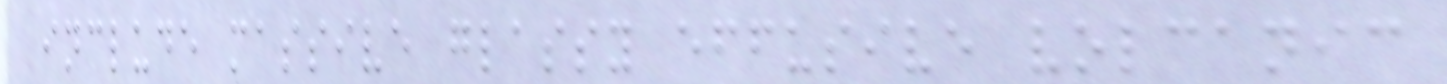include massive glassy effusive volcanic
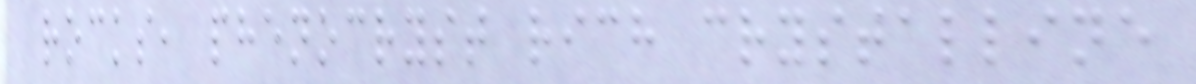rocks, phenocryst rich crystalline
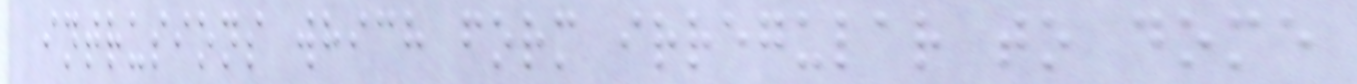intrusions which form irregular to dome
